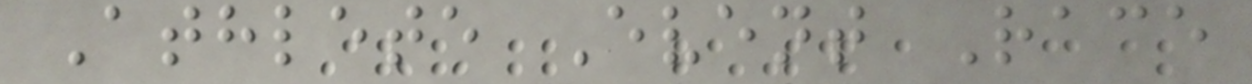Athlete Event Race
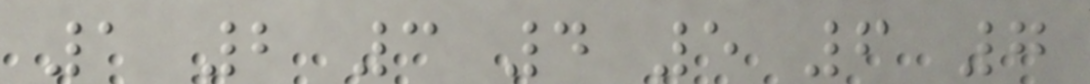1 2 3 4 5 6 7
